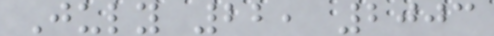July 22, 2003
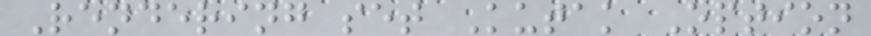Rendering set Kutak Option
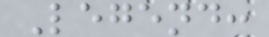Legend:
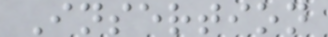Insertion
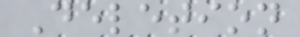Deletion
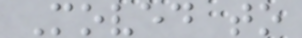Moved to
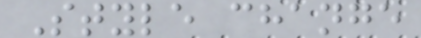Style change
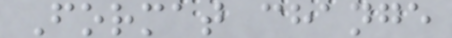Format change
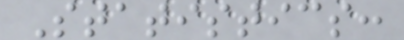Statistics:
